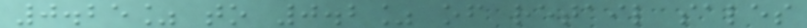0.25% to 0.2% of retail sales
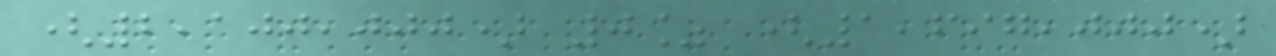(2,100,000) 0% (1,697,000)
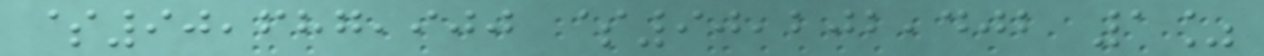$90,687,900 $90,202,402 1%
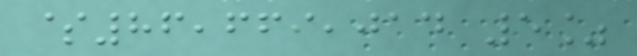$86,669,014 5%
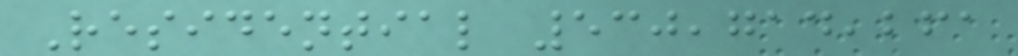Residential 530,714,261
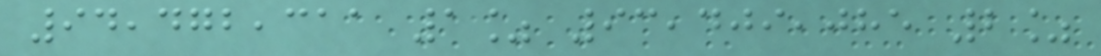94,472,311 1% 93,409,085 2%
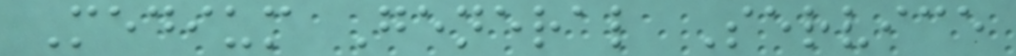Medium General Service
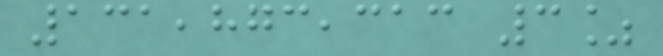131,873,313 3%
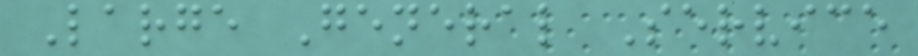Large General Service
